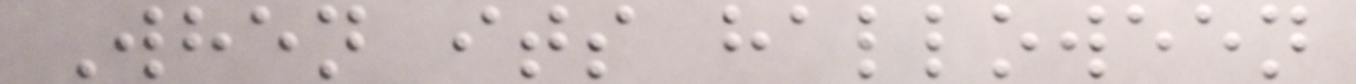When its halloween
